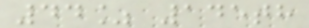44% 145th
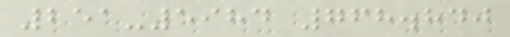251-5984 768.840
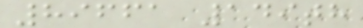89661 149th
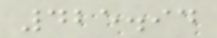425.94
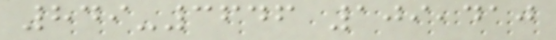849-3646 109,410
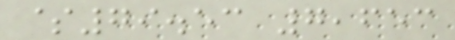$79.53 7,653
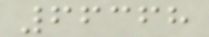66368
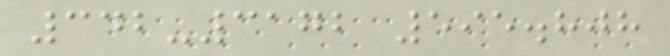342-3172 595.808
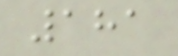181
